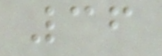36
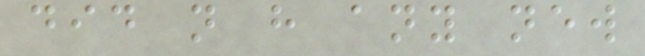did not have any new
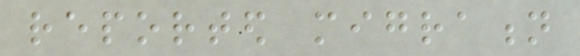reported migration
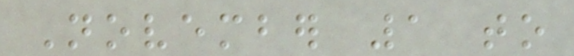November 1 to
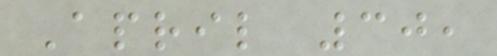April 30,
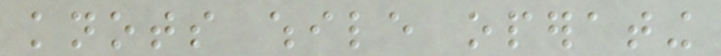knots while operating
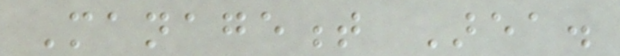Management Area.
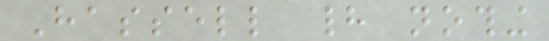Hassell had nothing
